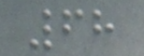68
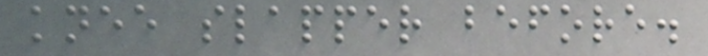knee slapper before.
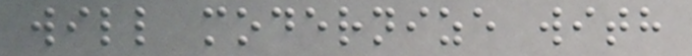will modernize with
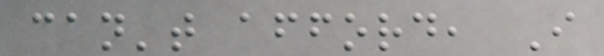can't afford, I
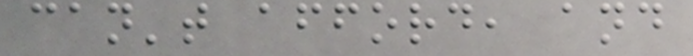can't afford, and
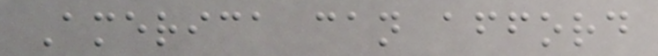America can afford
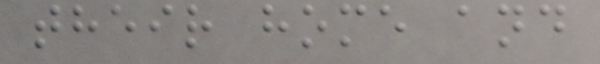their home and
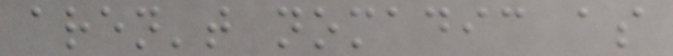aren't nomadic as
